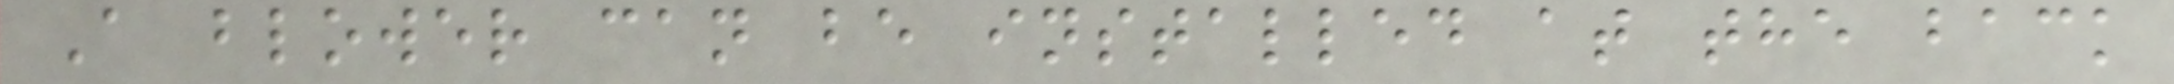A blower can be installed at the back
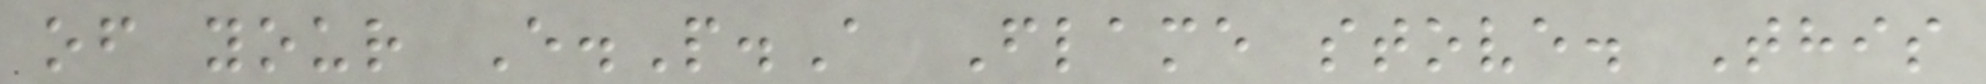of your E.P.A Flame stove. This
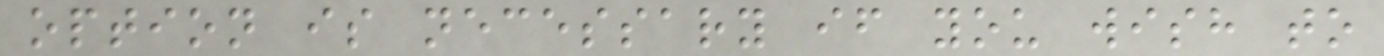option is necessary if you wish to
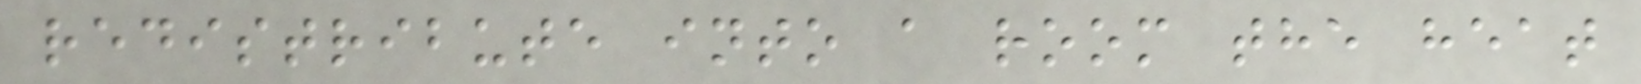redistribute into a room the heat
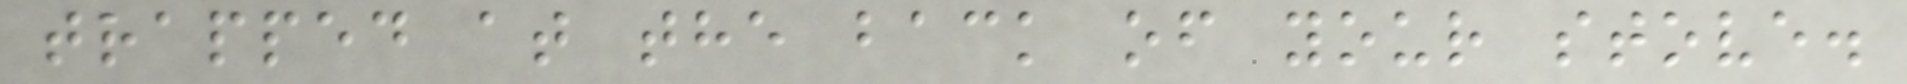trapped at the back of your stove.
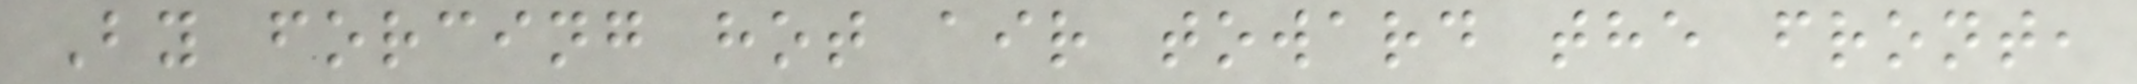By forcing hot air toward the front,
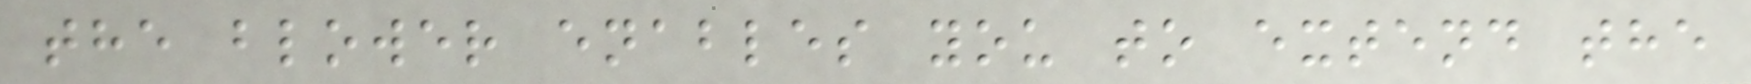the blower enables you to extend the
